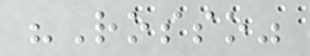"Rosso"
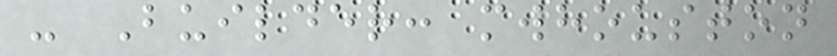- Builder: mwhouston
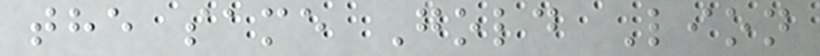the same Gold Lion
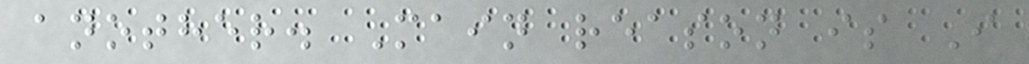another. Main reason is I
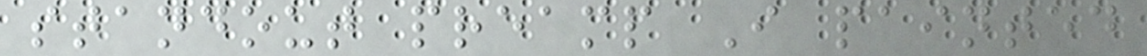standout preamp I painted
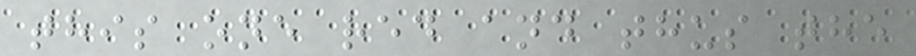this one red and thus the
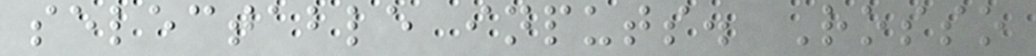selectable inputs. Rosso
